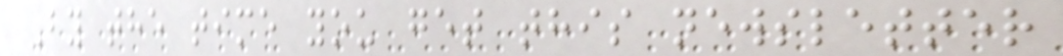By the time you get this newsletter
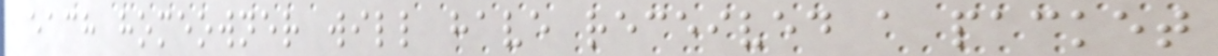each homeowner will have received a packet
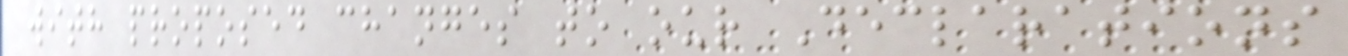with proposed changes to our Declarations
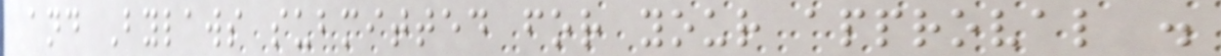and Bylaws submitted for your approval .
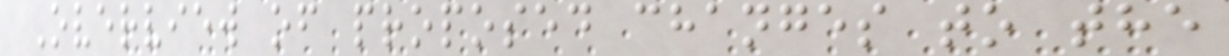Overview of proposed changes to the
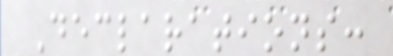Declarations:
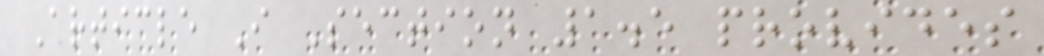Article I Section 1.5 provides
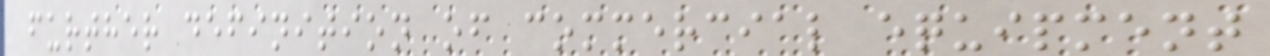further definition of commercial equipment
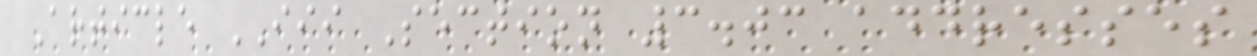Article III Section 3.03 addresses
